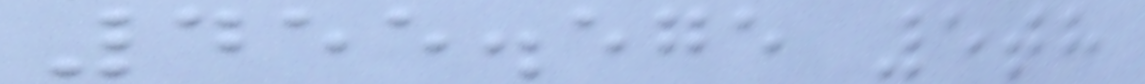455.575 5th
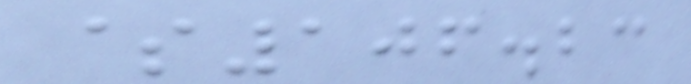$106.23
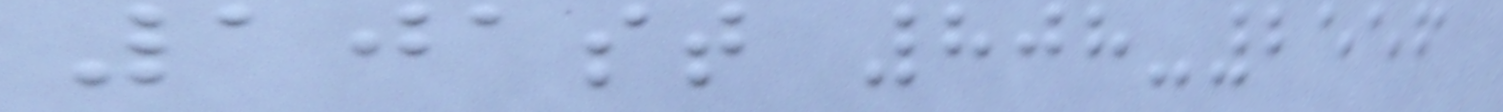101st 808-2556
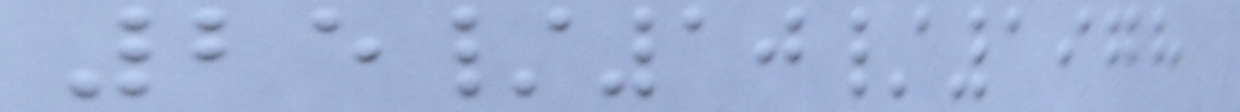25/10/1978
